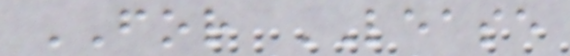FOR LEASE
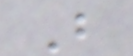B
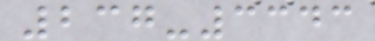237-3343
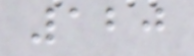120
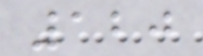120
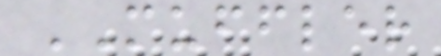MUFFLER
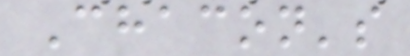Chacon's
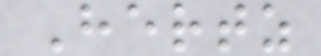Hertz
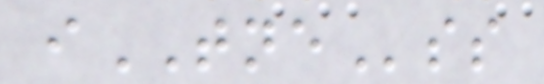iTNEss
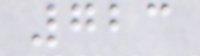723
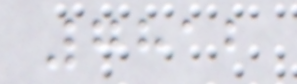7812
